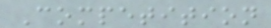Competition
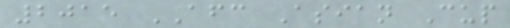2015 AFC Asian Cup
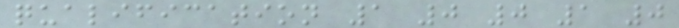qualification 1 0 0 1 0
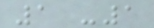1 -1
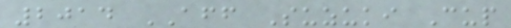2014 AFF Suzuki Cup
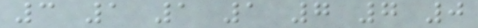3 1 1 1 7 7 0
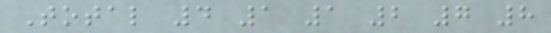Total 4 1 1 2 7 8
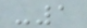-1
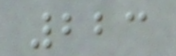223
